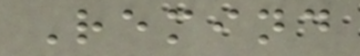Remind
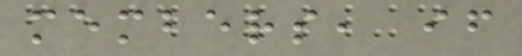members, if
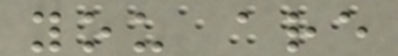you are
